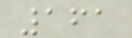161
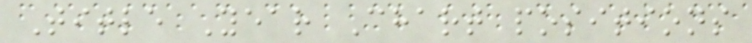Title Year Chart positions
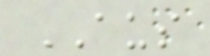AUS
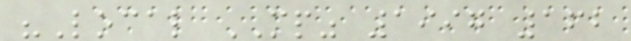"Local MP" 1997 162
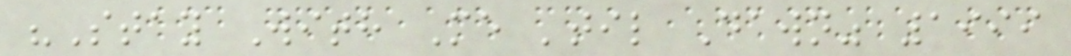"Stay With Me 'til Dawn" 1999
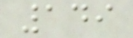149
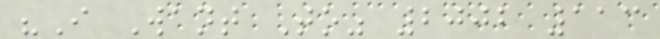"I Want To" 2002 113
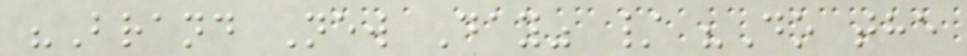"Brand New Day" / "Do the
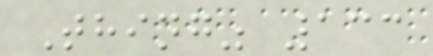Thing" 133
